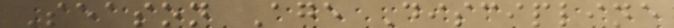Season Age Discipline
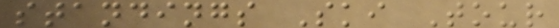standings Ski Tour
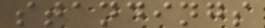standings
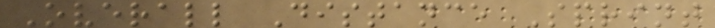Overall Distance Sprint
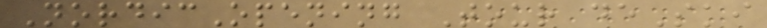NordicOpening Tour deSki
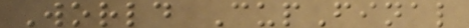World CupFinal
